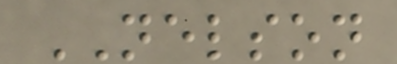NELSON
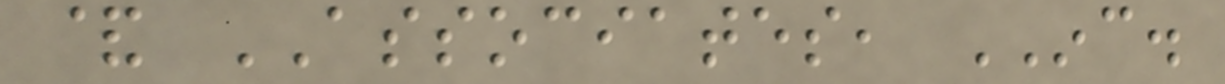& ASSOCIATES, INC.
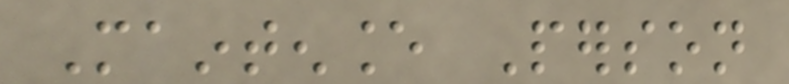Maintenance Person
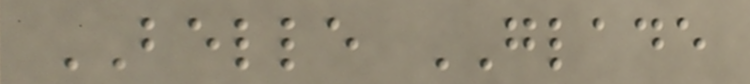BELLE GLADE
